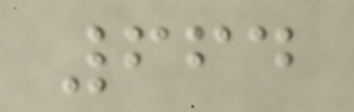664
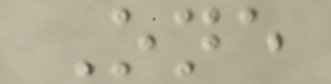One
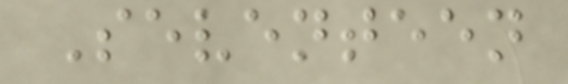Seventeen
